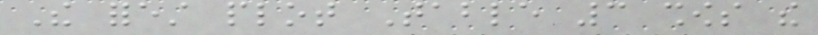The forest plot Table 3 shows the
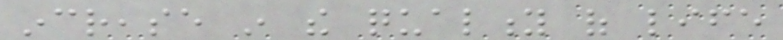increase in the quality of life
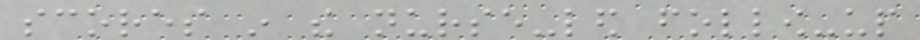scores in the nurse-led follow-up
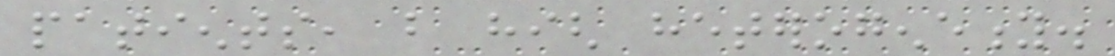patients, but high heterogeneity.
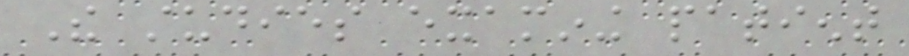The studies examining patient
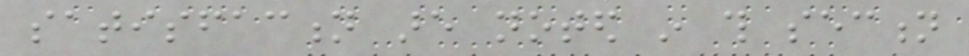satisfaction are noted in this section
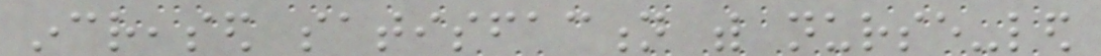increased satisfaction with nurse-led
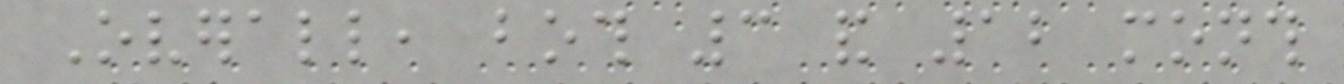Overall, both 3 and 12 month
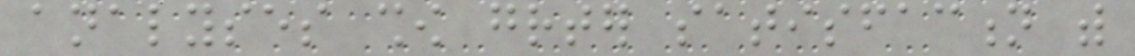analyses show greater satisfaction with
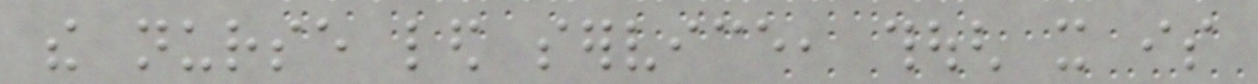the nurse led service, though it is
